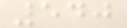540
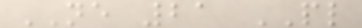NE 21 PL
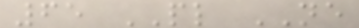65 PL NE
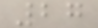27
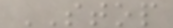STOP
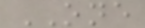ONE
